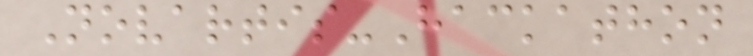Novartis-Hackathon
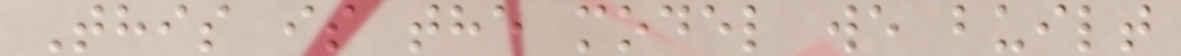This is the model we built
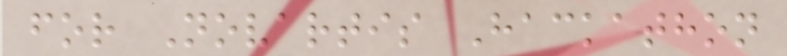for Novartis Hackathon
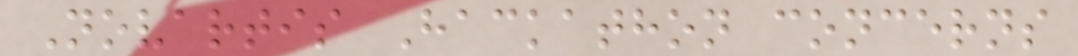Novartis Hackathon concerns
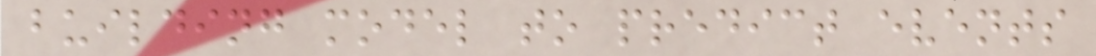building model to predict events
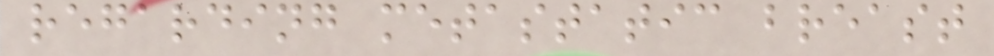regarding metastatic breast
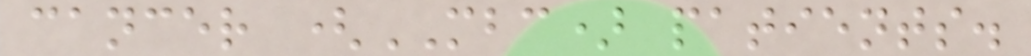cancer (MBC) patients.
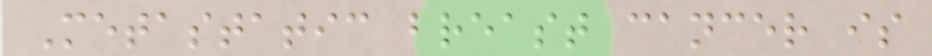Metastatic breast cancer is
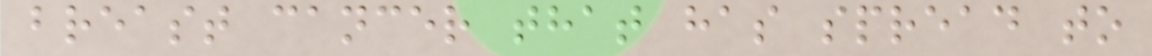breast cancer that has spread to
